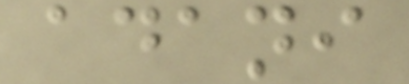adani
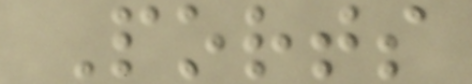Ports
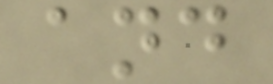and
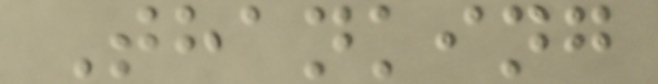Thanking
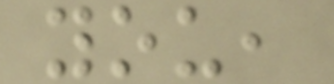you,
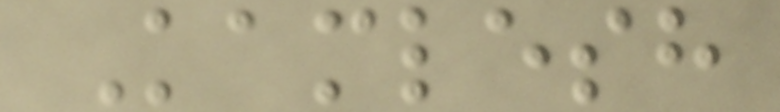Kamlesh
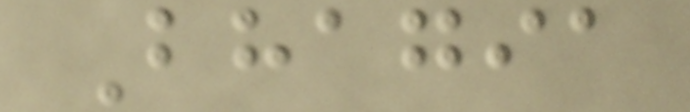Bhagia
